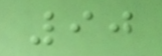90
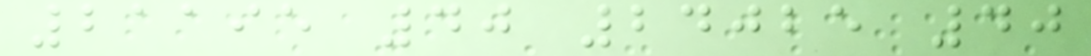21195 40 24025 40
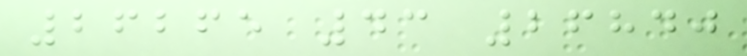26265 43 26840
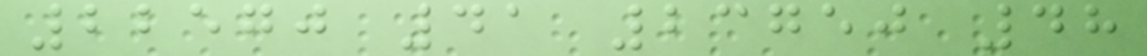22570 41 23750 48
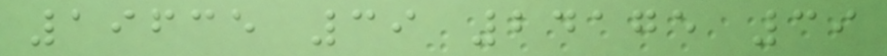19635 39 24175 39
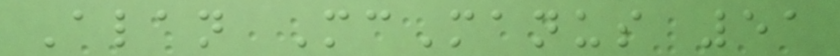Alan McManus 51
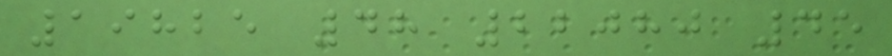19825 48 22080 45
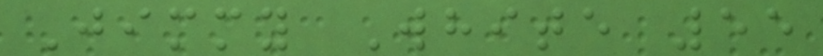Jimmy White 55
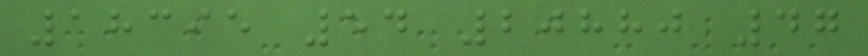18395 54 20880 47
